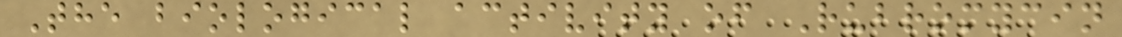The biological activity of Rubromycin
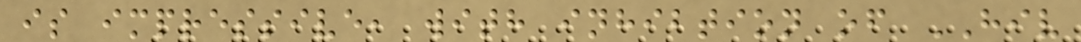is impressive, with inhibtion of HIV
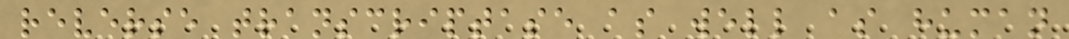reverse transcriptase as well as human
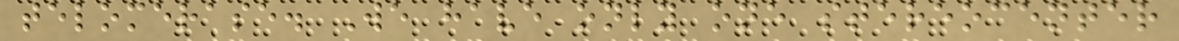telomerase. We have only one stereocenter
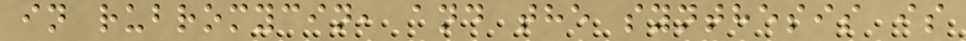in rubromycin, and the synthesis is
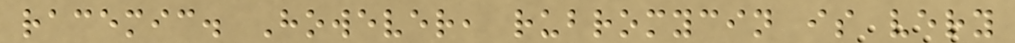racemic. However, rubromycin is very
